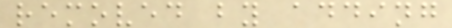removed by adding
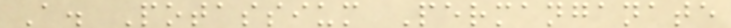A. Potassium Permanganate
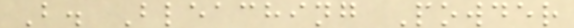B. Bleaching Powder
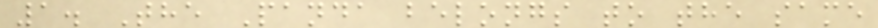1. The Panda belongs to the same
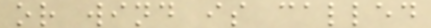or wind is called
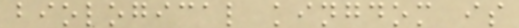biological kingdom is
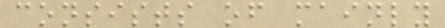consists of mainly
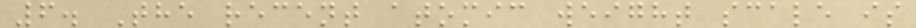6. The recent atomic weight scale is
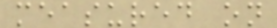measured on
